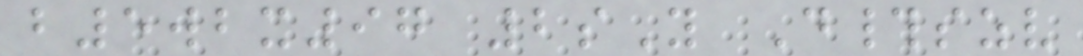b5wbx97 2sY D#szv
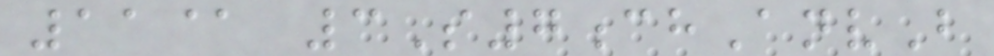11@ 3S7chAnvB
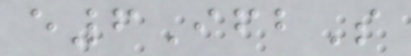e6IfbS
